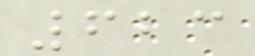623
